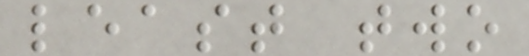least two
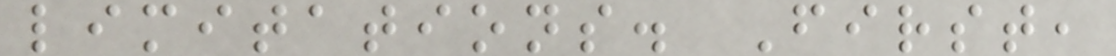limitations. First,
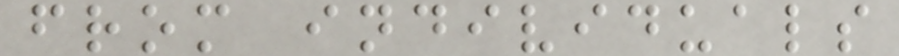from individuals
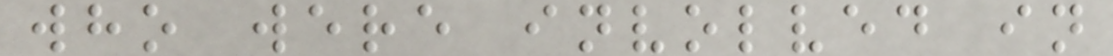who were involved in
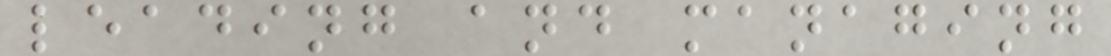leading and managing
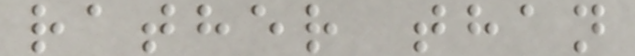rather than
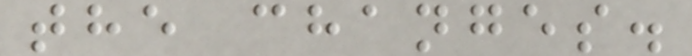the changes.
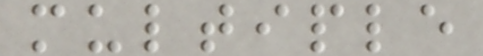multiple
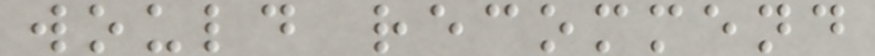would recommend
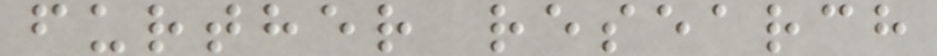further research
